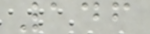146
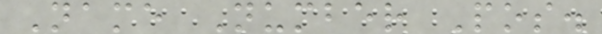Name Number Pos.
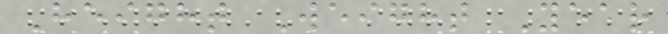Height Weight Year
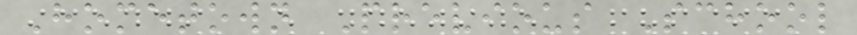Hometown Previous School
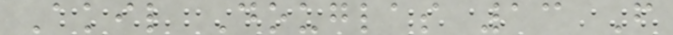Akil Douglas 13 F
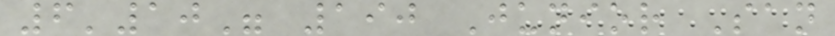6'10" 190 Junior San
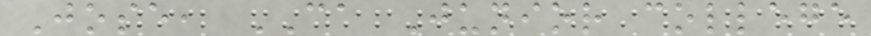Jose, CA Junior college
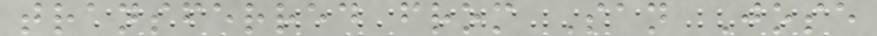transferred from San Jose
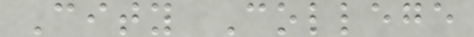City College
